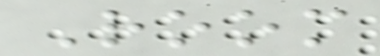Room
